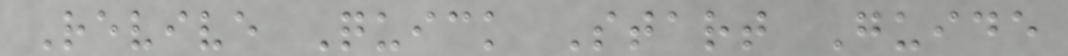Revive Quick Start Guide
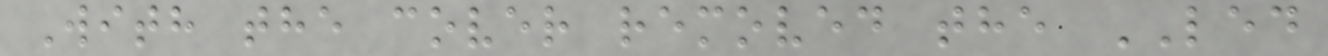With the cover removed the LED
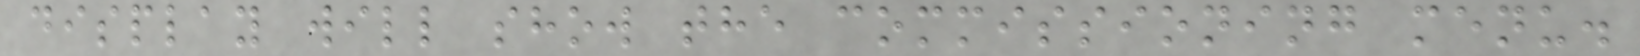display will show the commissioning menu.
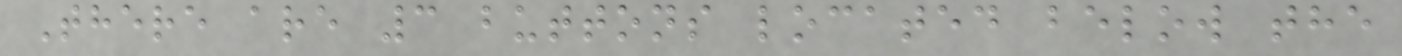There are 3 buttons located below the
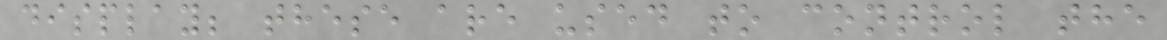display; these are used to control the
